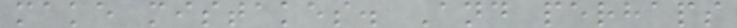make mistakes. And perhaps
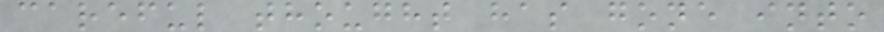careful thought has gone into
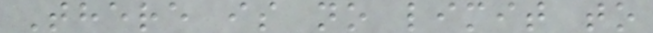There is no limit to
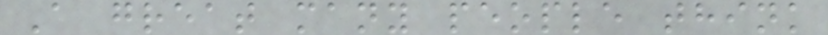A great many people think
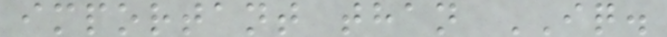important than IQ.
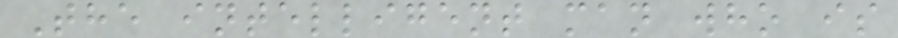The intelligent man who is
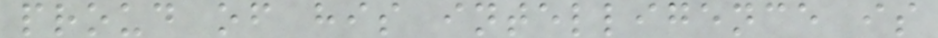proud of his intelligence is
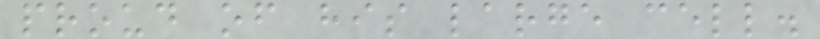proud of his large cell.
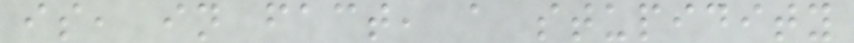is, in fact, a stupidity
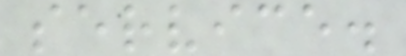service.
